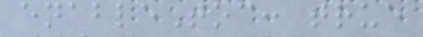enableToc: true
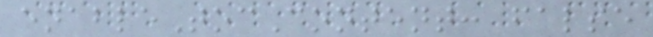enableTocContent: false
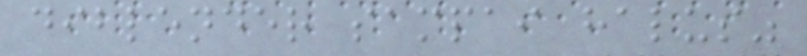diblender sampai halus"
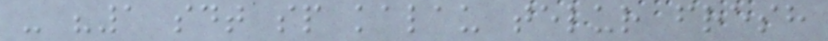- "1 sdt sp kalau telur fresh
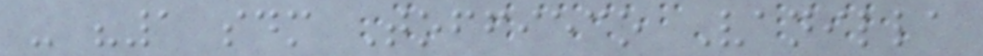- "1 sdm Toffieco Vanilla
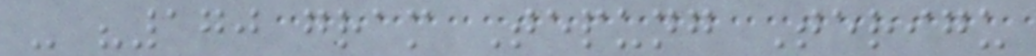- "170 gram Tepung Terigu
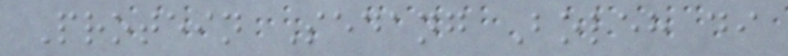Protein Sedang Boleh di
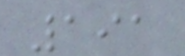191
